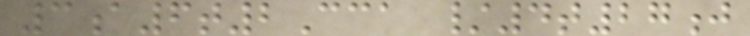3a6t2Cca /4t27j
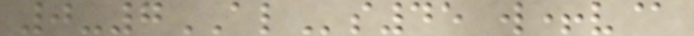0-7ALs45 w+v@
